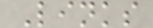Links
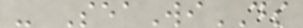- SeaWiDS
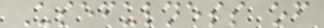Usefulness of
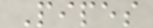Pipes
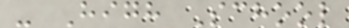- High School
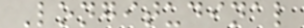Longitudinal
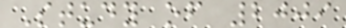Study of 2009
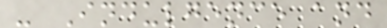- Indulgence and
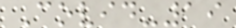Covid-19
